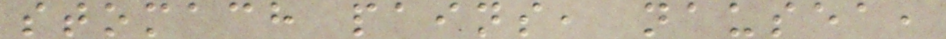stomach pains, nausea,
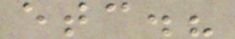etc.?
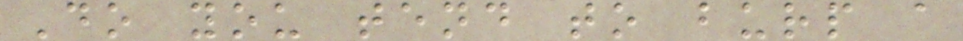Do you tend to burp a
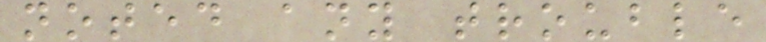noted any trouble
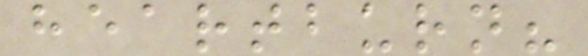heartburn?
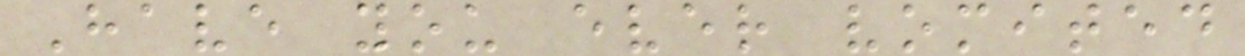Have you ever vomited
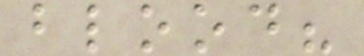blood?
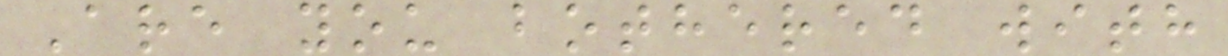Are you bothered with
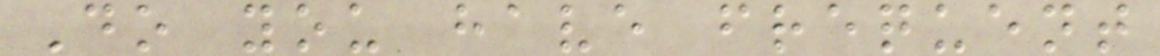Do you have frequent
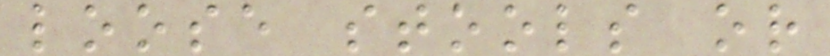loose stools or
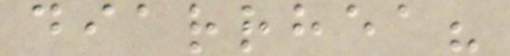diarrhea?
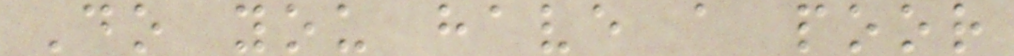Do you have a poor
